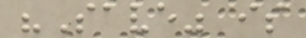"Save" is
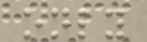only
